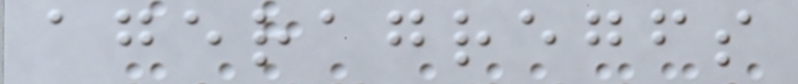ageragregfs
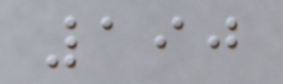190
